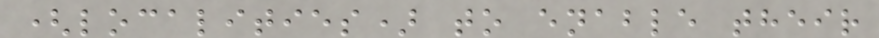(localities) to enable their
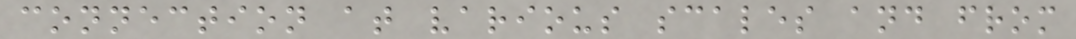connection at various scales and from
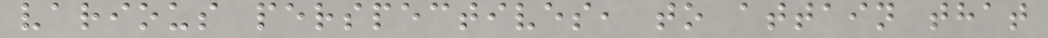various perspectives, to attain that
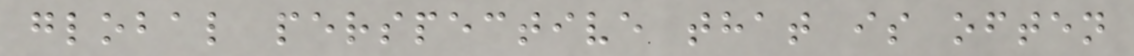global perspective that is often
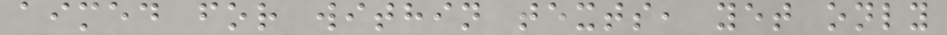aimed for within texts, yet only
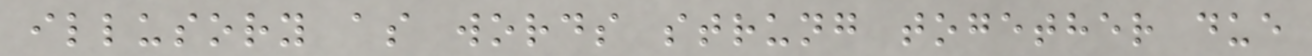illusory as words strung together due
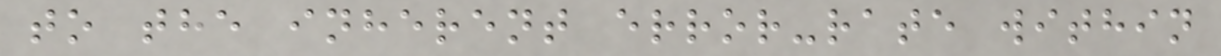to the inherent error-rate within
